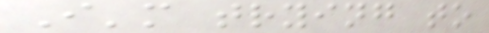I'm trying to
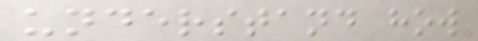understand how
